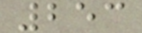253
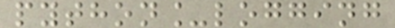python_logging
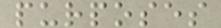purposes
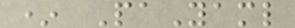* PaYaml
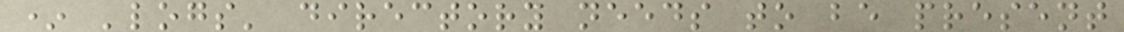* 'logs' directory needs to be present
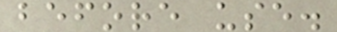before use.
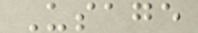Usage
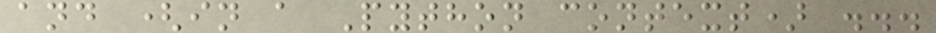and (in a Python context) ...
